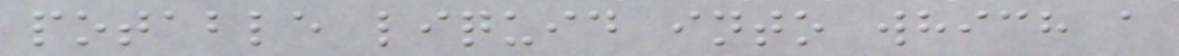potable liquid into which a
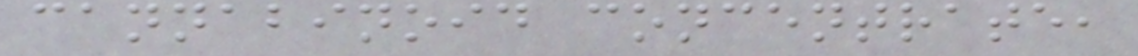cannabinoid concentrate,
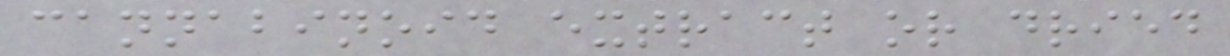cannabinoid extract or dried
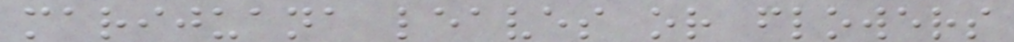marijuana leaves or flowers
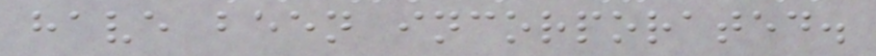have been incorporated.
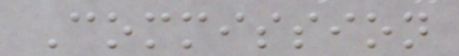Commission
